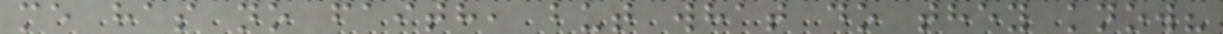me has no faith, but what do they know?
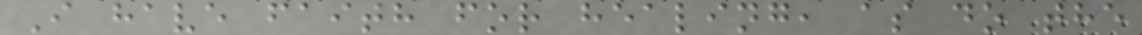I have faith for healing, as do the
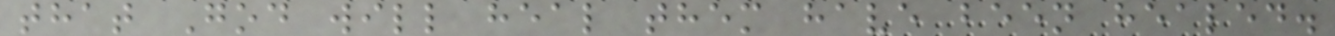that God will heal them have been healed.
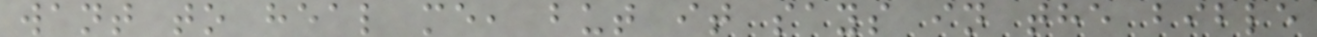want to heal me, but it says in the bible
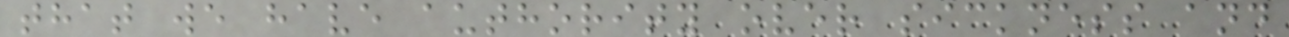that we have authority over sickness and
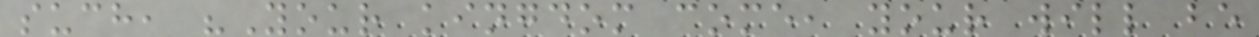such, "Your kingdom come, your will be
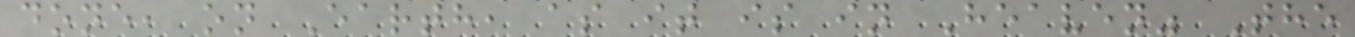done, on Earth, as it is in Heaven" The
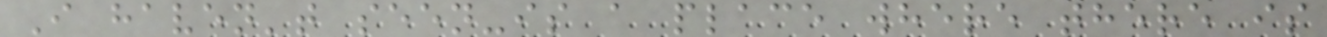I haven't seen-is a place where there is
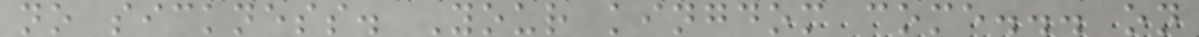no sickness. Your kingdom come... on
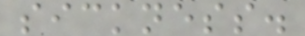sickness.
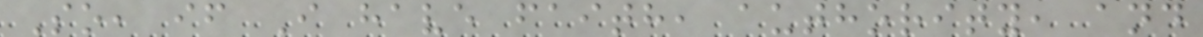So, if I have faith, authority, and
